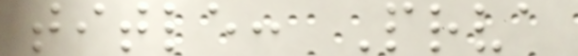title: Prva
